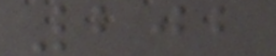202
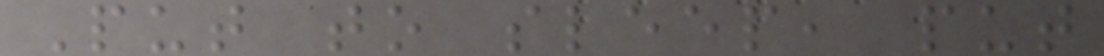Put to sleep, put
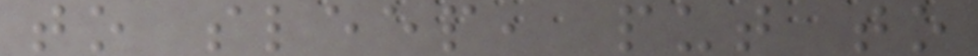to sleep, put to
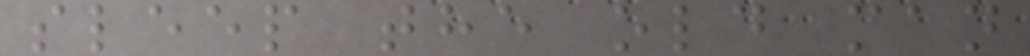sleep the old man
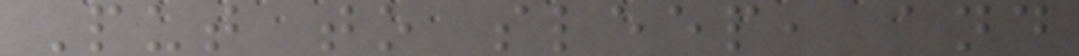Put to sleep, and
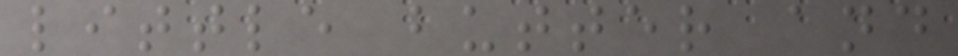little butter and
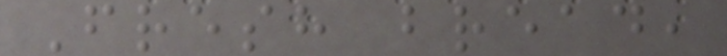Fresh bread,
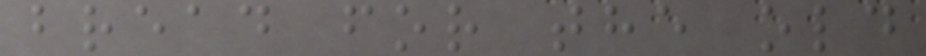bread for the old
